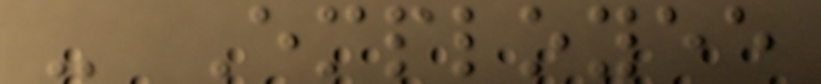- Employee
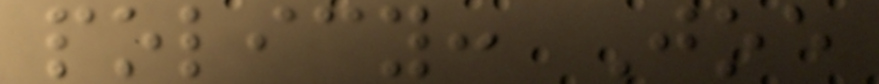policy: Joe
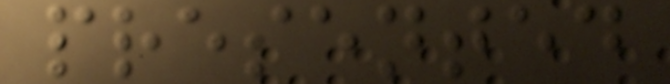presented
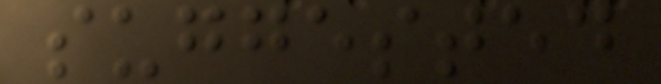suggested
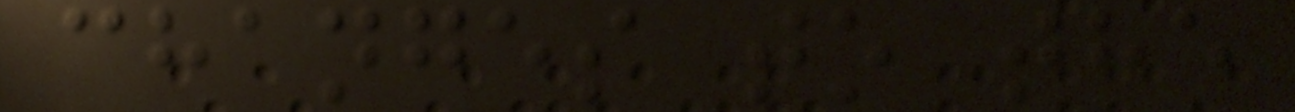changes to the
